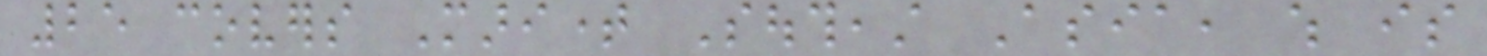25 covers Maritime Southeast Asia, which is
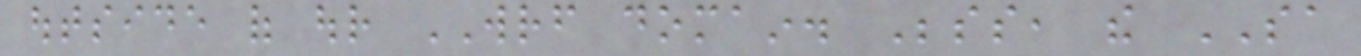outside of our WRF domain. Besides, the SA
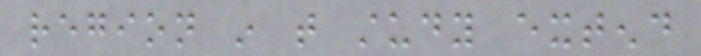region in that study extend
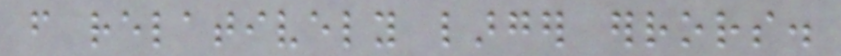from relatively larger errors.
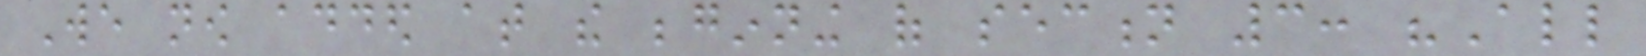We now added at the beginning of section 3: "All
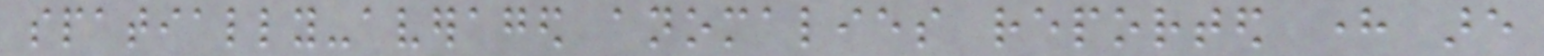spatially-averaged anomalies reported here are
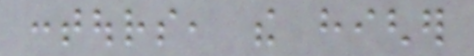contours, the higher
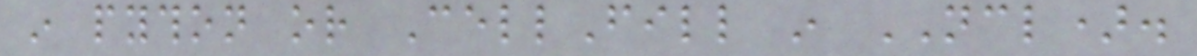in python or CellFill in NCL).
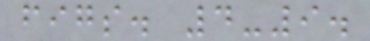figs. 4-9.
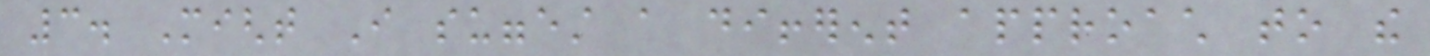3. Might I suggest a different approach to the
